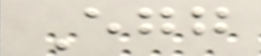Egg
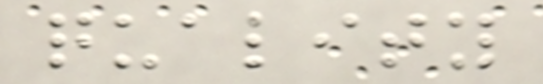quality
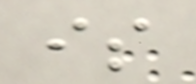is
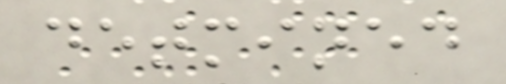detmined
